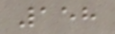158
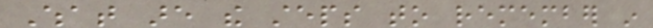What are the steps to remember in
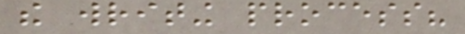the writing process?
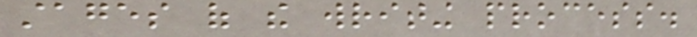stages of the writing process.
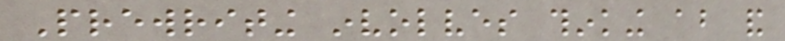Prewriting involves thinking about and
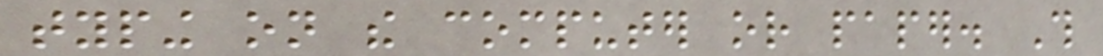typing on the computer or paper. This
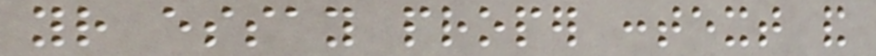your essay proper context and
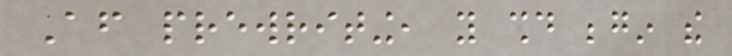After prewriting, you should begin the
